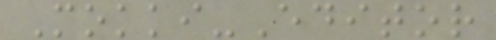Mokki-Editor
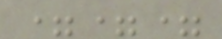===
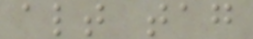alt tag
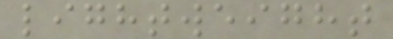lightweight
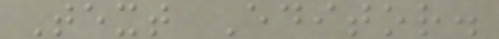Text Editor.
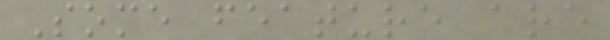Some feature are
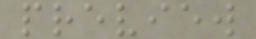preview
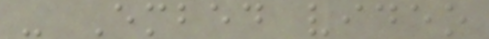- Embed video
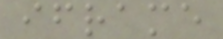iframe
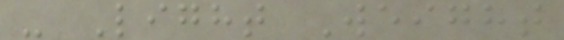- Light Weight
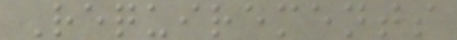Requirements
